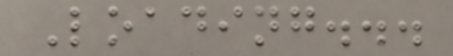Loading...
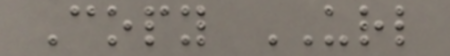Copy URL
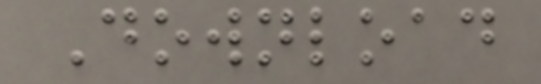Download
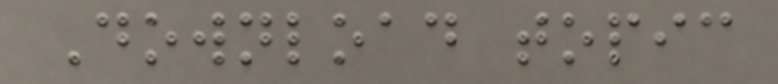Download topic
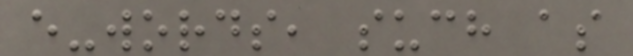e-words, such as
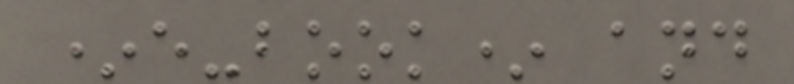*e-book* and
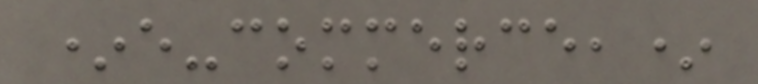*e-commerce,*
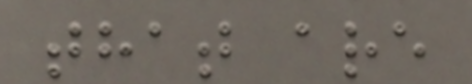that are
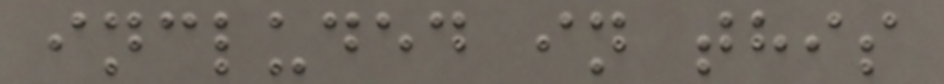included in this
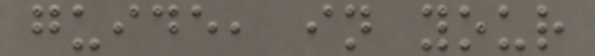guide, in your
